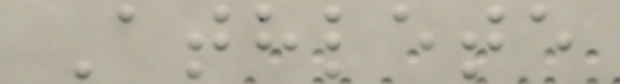Athlete
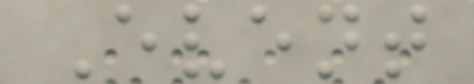Event
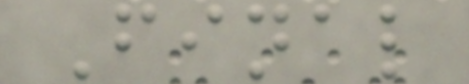Final
